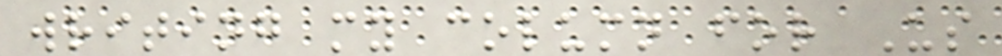writing my column for Us
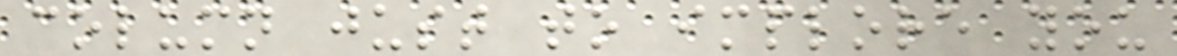column just to implore you
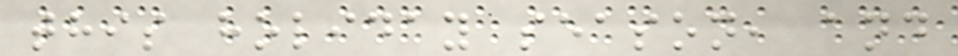this holiday season, and
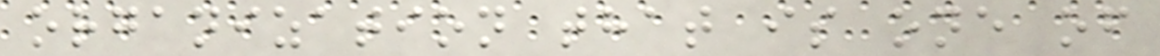organization that is one of
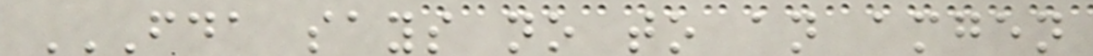FDA SAYS NO TO AN AMGEN
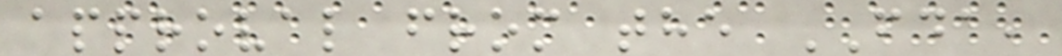approval from the FDA,
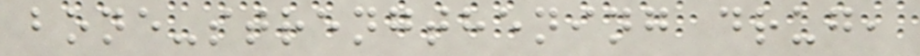bone-strengthening drug,
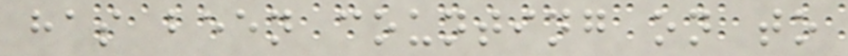has been counting on to
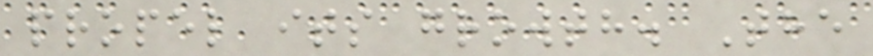propel its growth. The
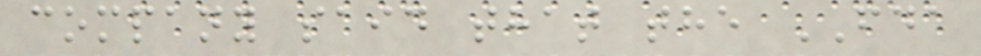company said that the FDA
